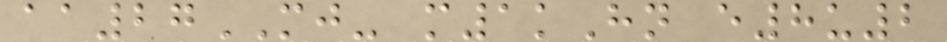aa27MJ- m1kHn e8u2
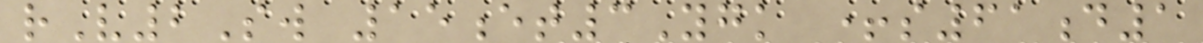rV2Sw 15et3Ygk +s61d1
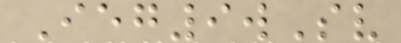Ieg9wSv
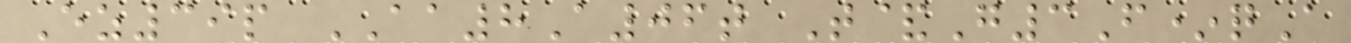Ez39p AA8A06t T&G3F*qA
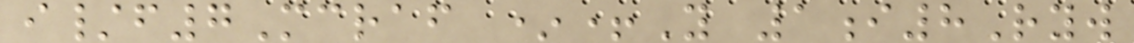i/f7Mcraf *+Y 1i8Ryw
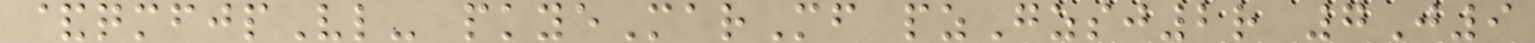&qmfjpVl- pkyeMarMf pzGzsj2r 7J9
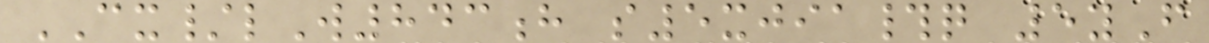CX/lW843h s5xjia#q 5yF
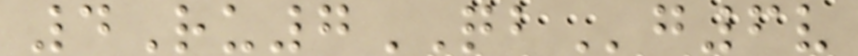4Ru7QBg6v
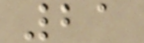21
